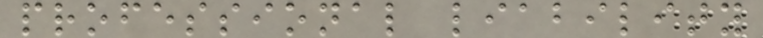professional liability
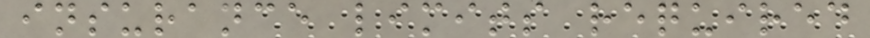insurance limits required
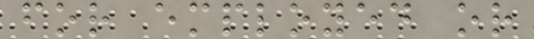for employed or
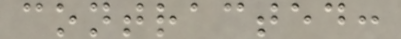contracted:
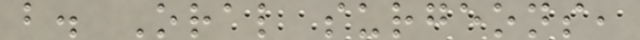b. Oral surgeons,
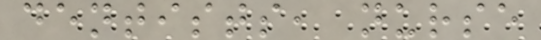dentists, nurse
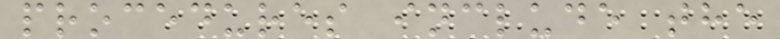procedures include the
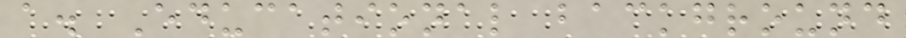a. Educational background
